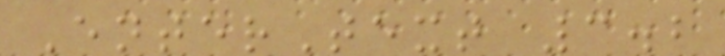EnterText 3.2
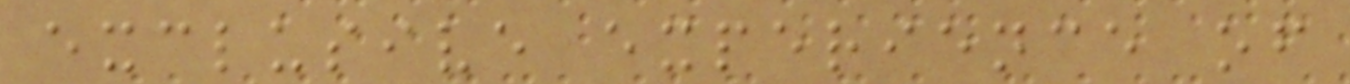exclusive experience of
